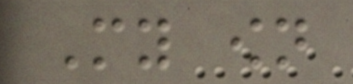My own
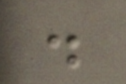.
